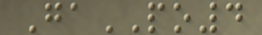GaPO4
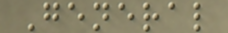General
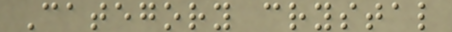Category crystal
